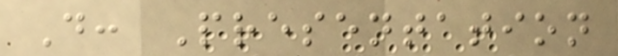D: Presentation
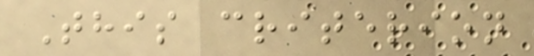This criterion
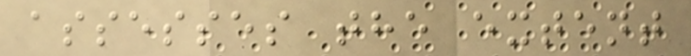assesses the extent
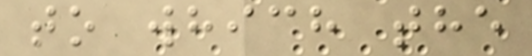to which the
